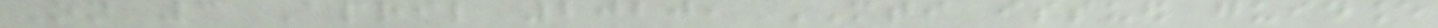On 3 April 2020, MTI issued guidance
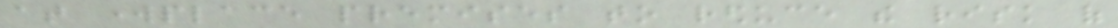at workplace premises to reduce the risk of
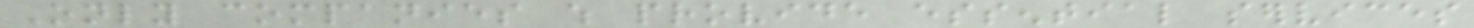Only companies which provide essential services
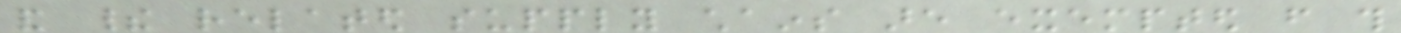and their related supply chains are exempted from this
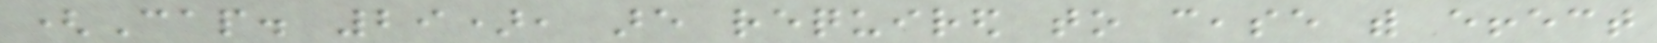(Cap. 29), are required to cease with effect
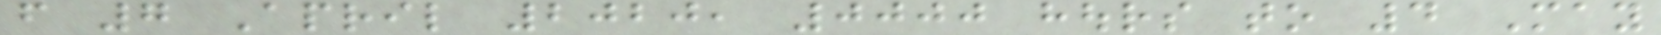from 7 April 2020, 0000 hours to 4 May
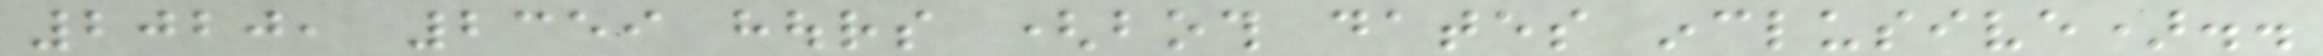2020, 2359 hours (both dates inclusive)..
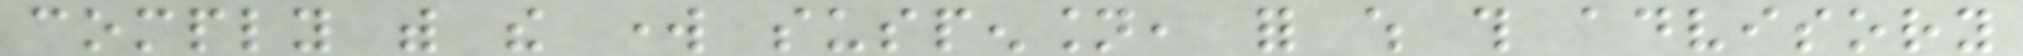comply with the work suspension, for which this advisory
